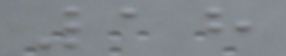18
